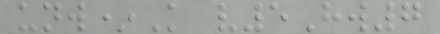unw*K v5Hw7
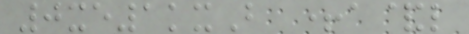0xe1kxB +a&l
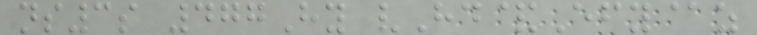ns3s 477Hy vHd&Efy@z
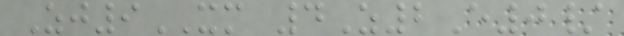Zj9XM 4Z2E0/
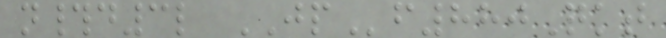n#d3l JPf880Qkt
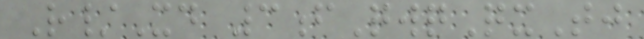R/Xd 3fQwqQxTj
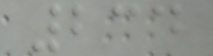234
